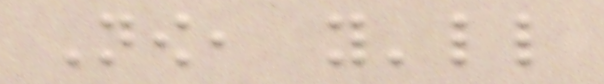Now, you'll
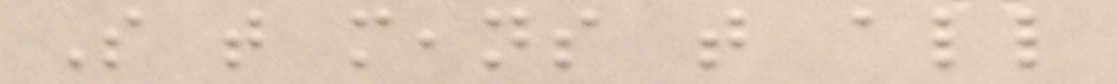So that means that all
